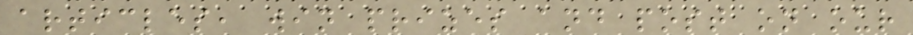articles, win prizes and post on our
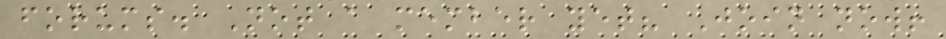forums. Not a member yet? Join now!
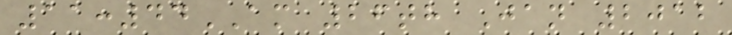11:44AM 26th Jan 2012
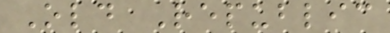Old Republic
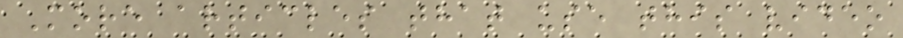More articles that use this video
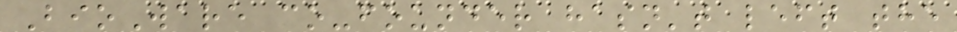BioWare co-founder hasn't left the
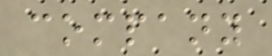company
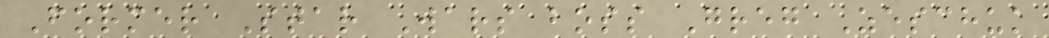Former Star Wars boss Greg Zeschuk
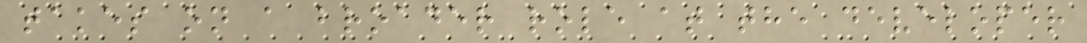takes on a broader role at the developer
